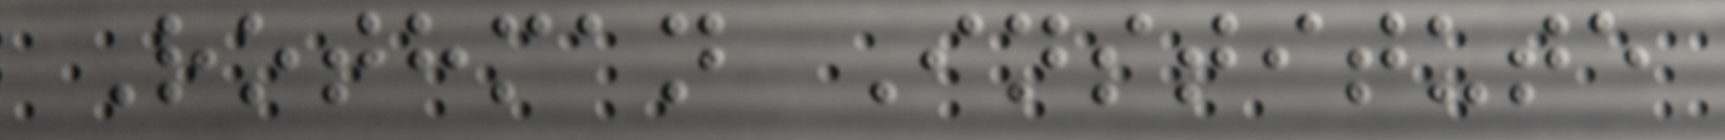Rothman Institute
